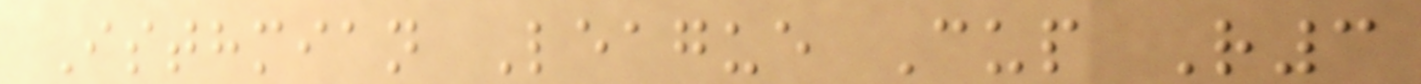Isthmian League Cup R3
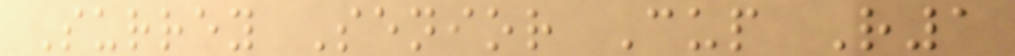Surrey Senior Cup R1
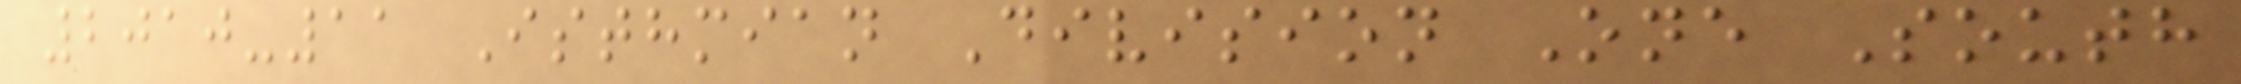2010-11 Isthmian Division One South
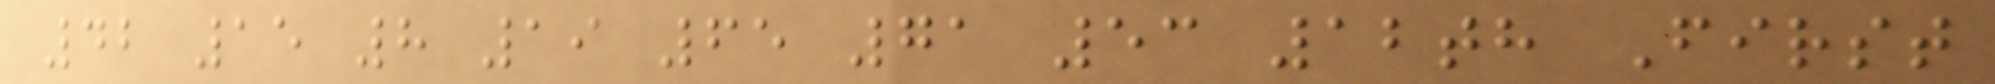42 15 8 19 65 71 53 12th First
